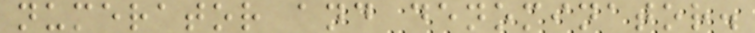numerator and denominator.
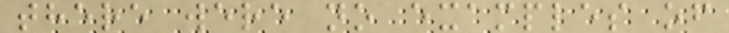there were no examples of
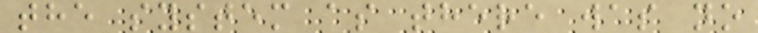the system as there was no
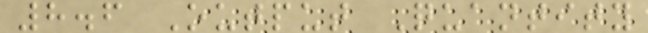8.6 Output Quantity
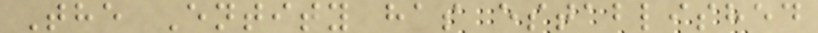The Entity has established
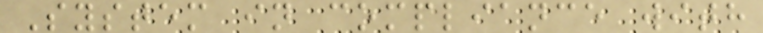System in compliance with
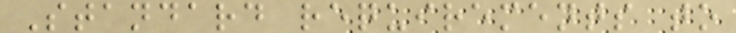Standard requirements to
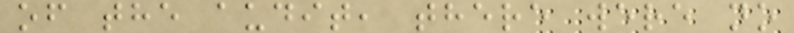of the audit, there were no
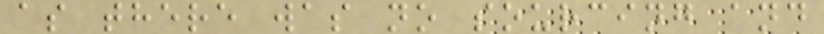as there was no sourcing and
